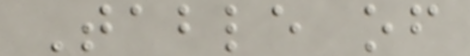Table of
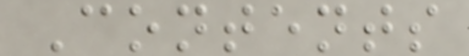Contents
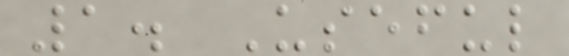1. Useful
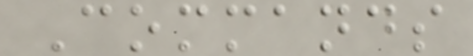Commands
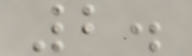2.
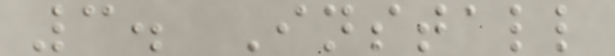3. Install
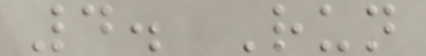4. Run
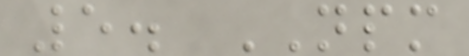5. NPM
